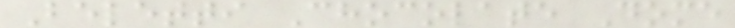Beletti Chocolate Dome
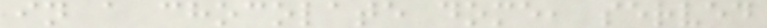in a chocolate dome, served
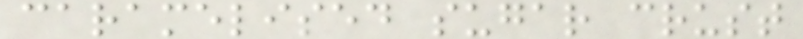caramelised sugar crust
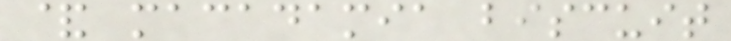& macadamia biscuit
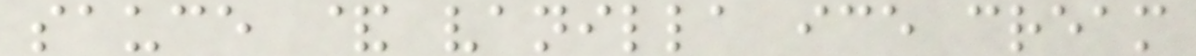sauce & vanilla ice cream
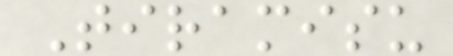Tiramisu
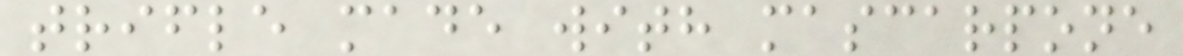trifle made with mascarpone
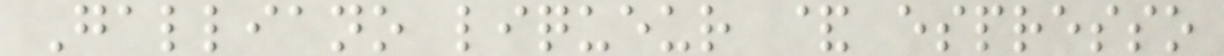Galliano liqueur & espresso
